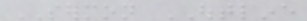SERMON OUTLINE
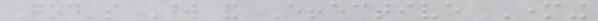God's Word and Effective Mothering
